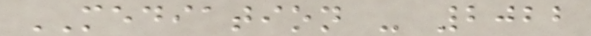MEDIATION - 2022
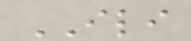ILI
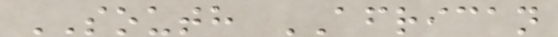SOUTH AFRICAN
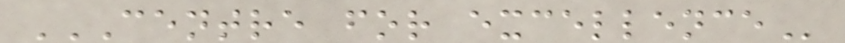CENTRE FOR EXCELLENCE
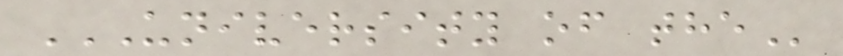UNIVERSITY OF THE
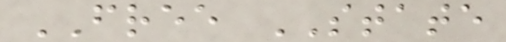FREE STATE
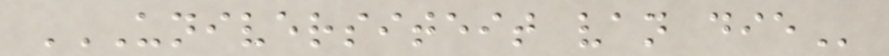UNIVERSITEIT VAN DIE
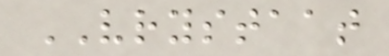VRYSTAAT
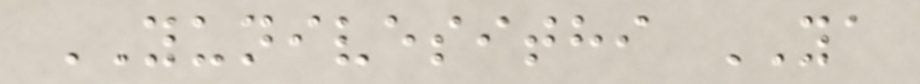YUNIVESITHI YA
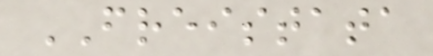FREISTATA
